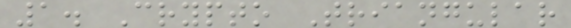1. Crypto Triangular
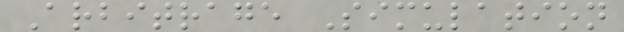Arbitrage Simulation
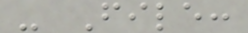- File:
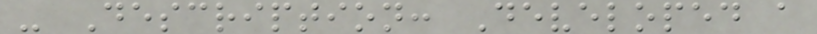- Description: Developed a
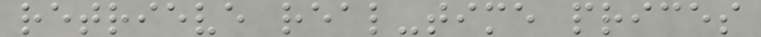retrieve real-time prices
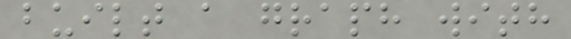built a graph with
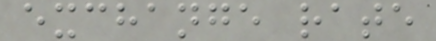exchange rate
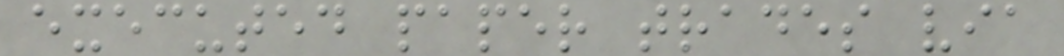executed paper trades via
